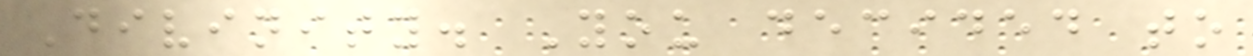Divinity. You decided to
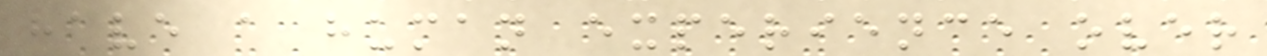have a human experience over
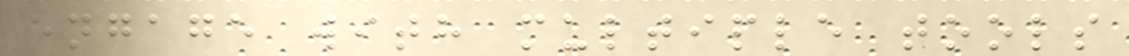engage with multiple tools
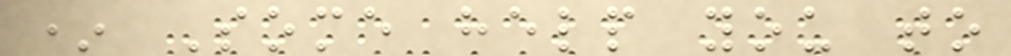* Some help you to
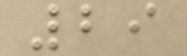29
